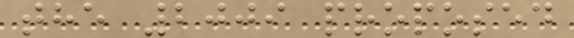the 2009 proposed
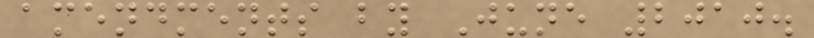amendments by June 2010.
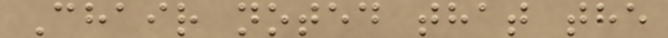Chair noted that the
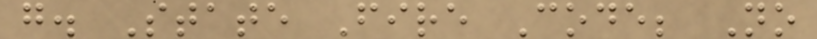g. State Fire Code; No
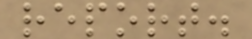report.
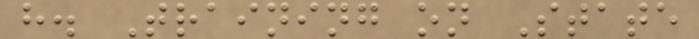h. Training on State
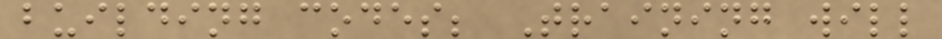building codes; Training will
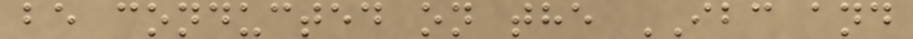be conducted on the IBC and
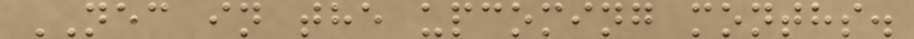NEC in the upcoming months.
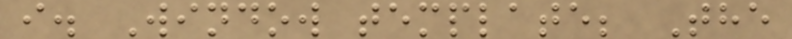i. Window template; The
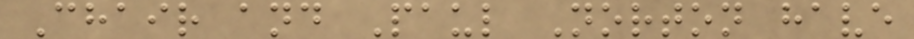Chair and Paul Norton have
